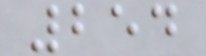254
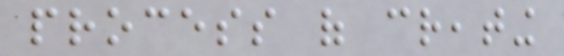process of creating
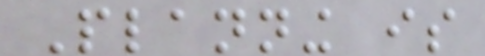Planning is
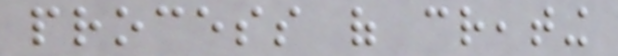process of creating
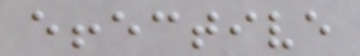effective
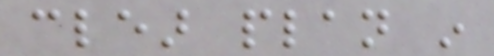clear plan in
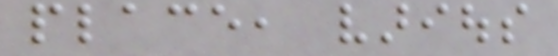place, various
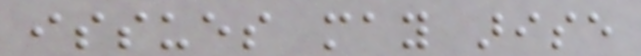issues may arise
